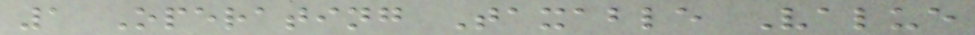1 Operating Taxable Value
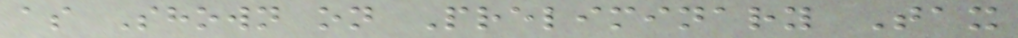as Shown on Preliminary Tax
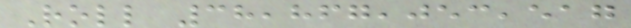Roll 38,867,053,517
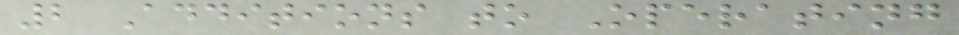2 Additions to Operating
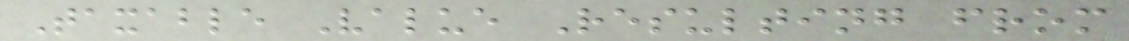Taxable Value Resulting from
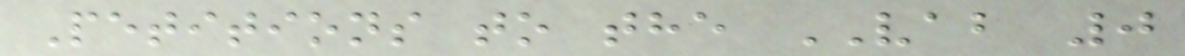Petitions to the VAB 0
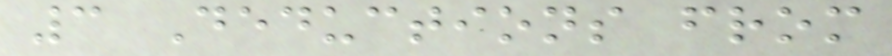3 Deductions from
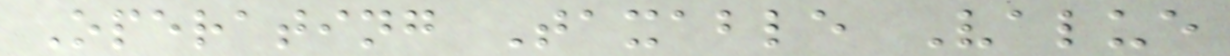Operating Taxable Value
